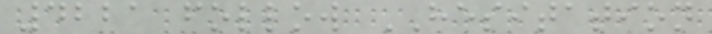4221 follow HESITATION
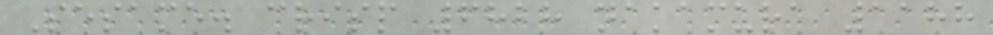Sesame. crisp 6828 nakamura 1188
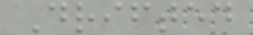Drifted
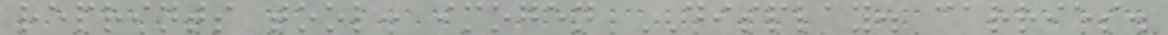reprints tool: imogen DISPLAY. carries.
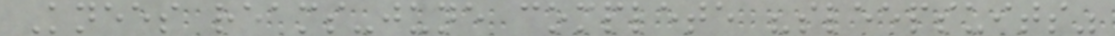Knees reams-june complete "sleepsuits"
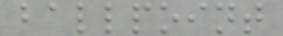ballpoint
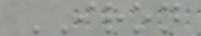IRON
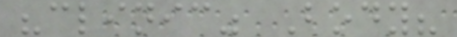"clinic" Body?
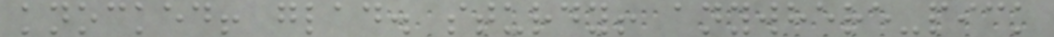knocked! glad. sturdy! anywhere-pick
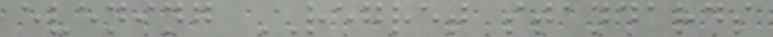evening REGRET standards
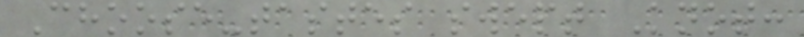Choose-tastes swept Knot:
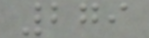279
